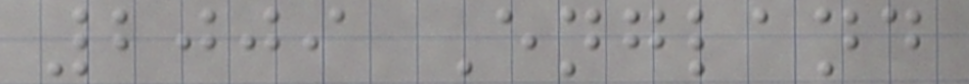2009 England
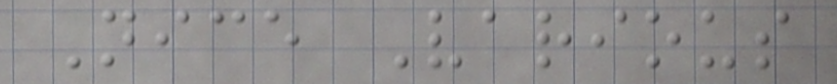Nice Various
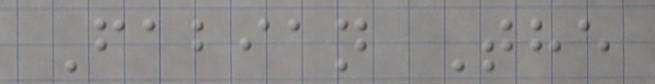Fabian The
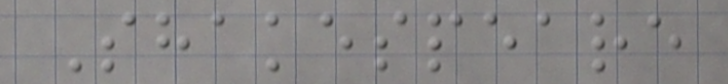Shakespeare
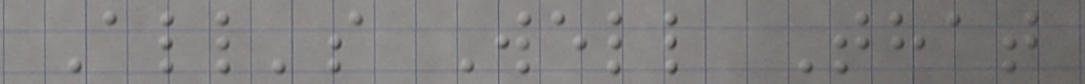All's Well That
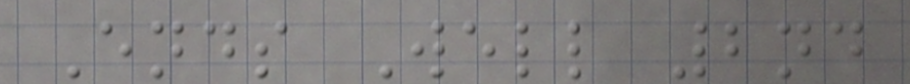Ends Well 2nd
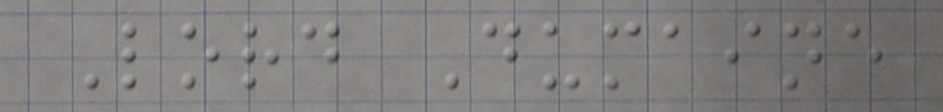Lord Dumaine
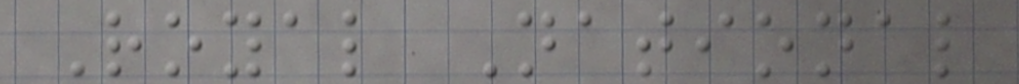Royal National
